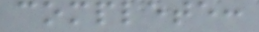complete:
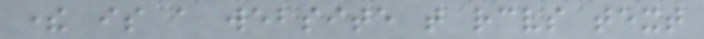there is a website that receives text
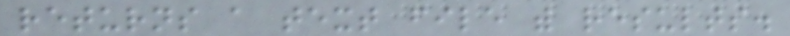returns a text file with results.
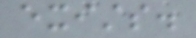exists.
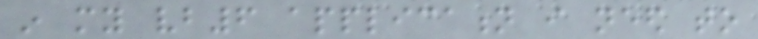in my vb6 application i need to
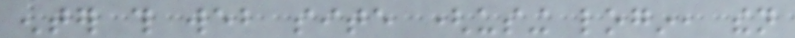enter this web site (using login, then
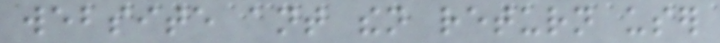website ant then return user
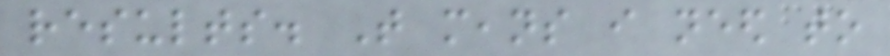results. That means i need to
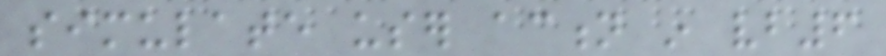simulate user action in vb6
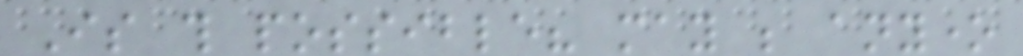Is this possible? may be anyone
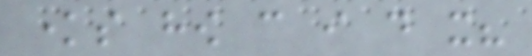knows how can i do it?
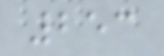253
